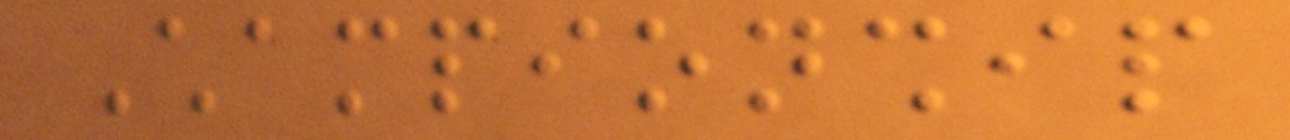Championship
